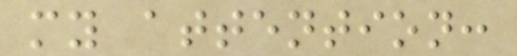my attention:
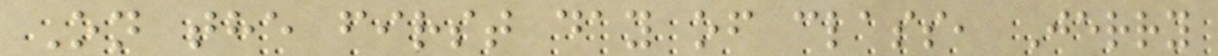On the first day of class, Jerry
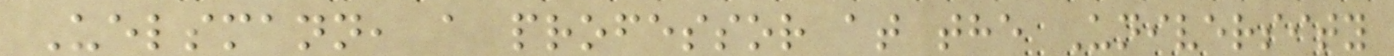Uelsmann, a professor at the University
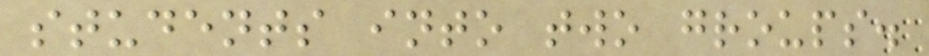students into two groups.
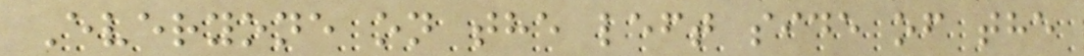Everyone on the left side of the
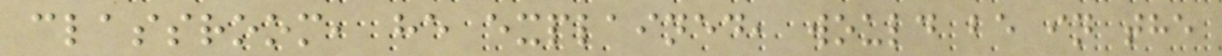classroom, he explained, would be in the
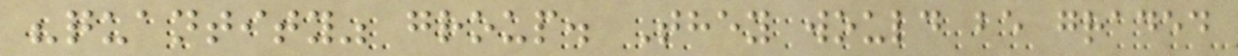"quantity" group. They would be graded
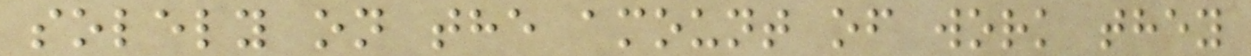solely on the amount of work they
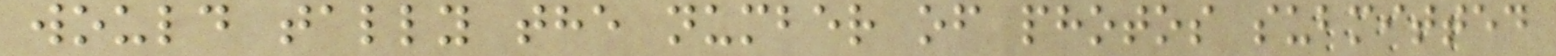would tally the number of photos submitted
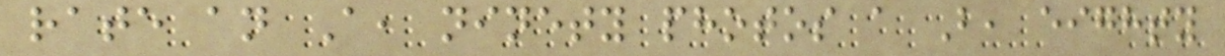rate an A, ninety photos a B, eighty
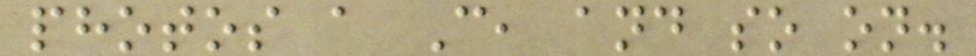photos a C, and so on.
